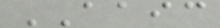AAIC
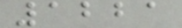1221
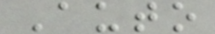Auto
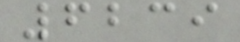6239
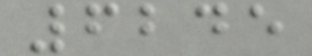6245
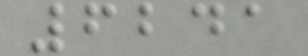6241
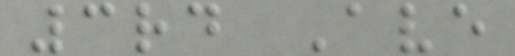3rd Ave
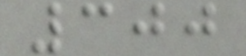300
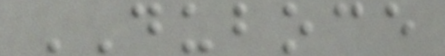DUBOCE
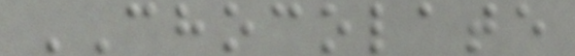CHOCOLATE
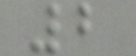2
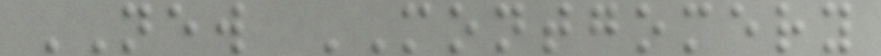NEW MONTGOMERY
